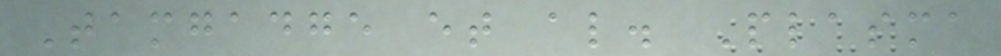Tamgadge et al. Plasma
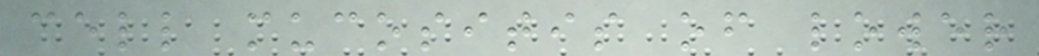cell mucositis of lower
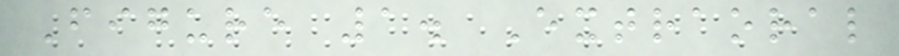Figure 1. Extraoral
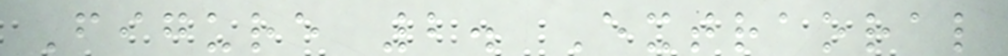Figure 2. Extraoral
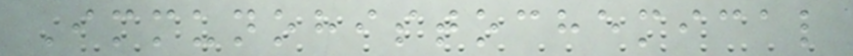Immunohistochemical
